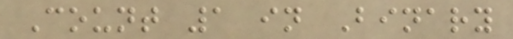Count 1 in Binary
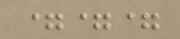===
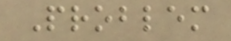Problem
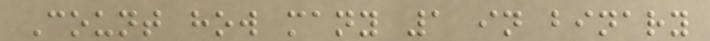Count how many 1 in binary
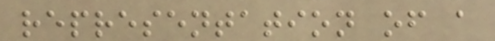representation of a
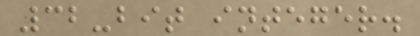32-bit integer.
